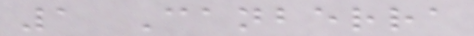1 Canberra
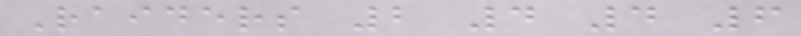Raiders 2 4 4 6
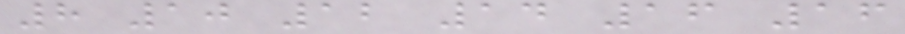8 10 12 14 16 16
